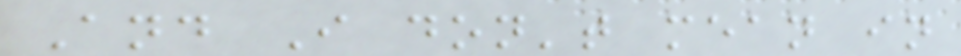And I don't mean in
